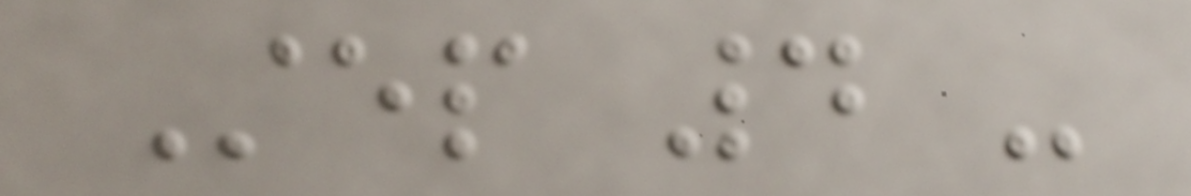Step 4 -
